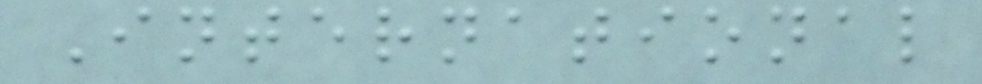International
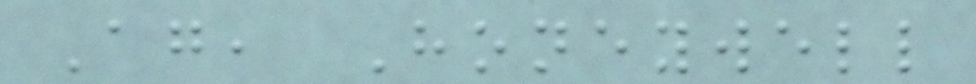Ag, Honeywell
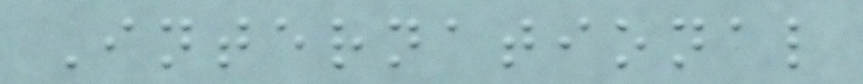International
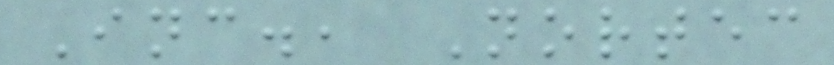Inc., Nortec
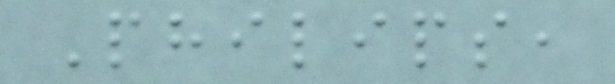Philips,
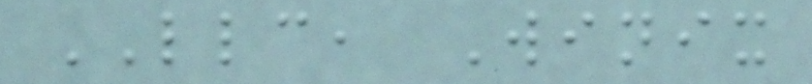LLC, Winix
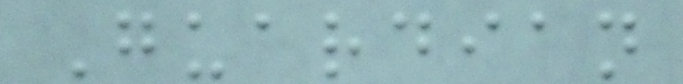Guardian
